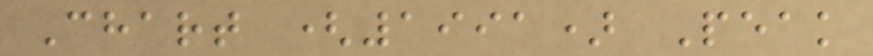Chart (1991) Peak
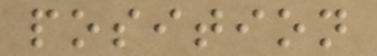position
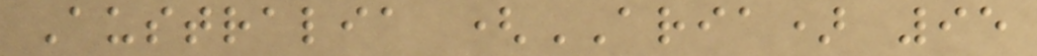Australia (ARIA) 95
